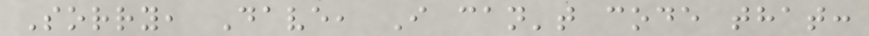Sorry, Dave, I can't code that:
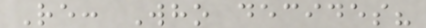Re: Who decides?
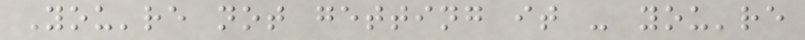You're not getting it - you're
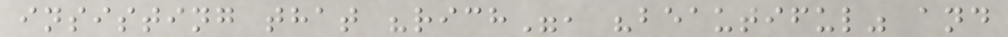insisting that "rich", "beautiful" and
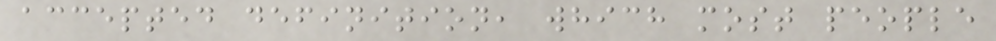accepted definition, which most people
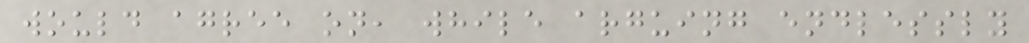would agree on, while arguing endlessly
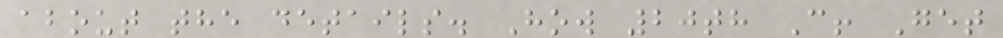about the details. How 20th C! Get
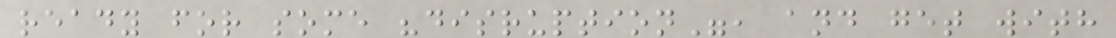ready for some "disruption", and get with
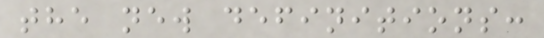the new definitions:
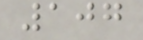107
